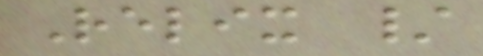Relix /
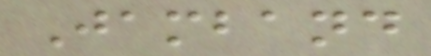Jamband
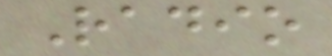Radio
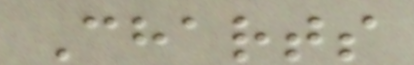Charts
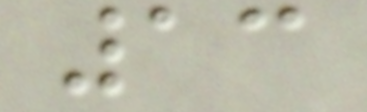13
